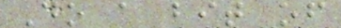Do a bit of
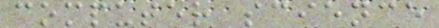computer science
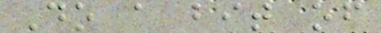Do a bit of
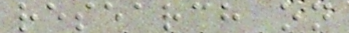research on
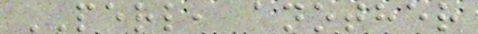PERL, another
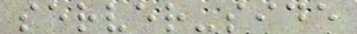server-side
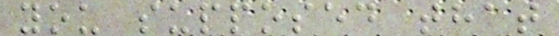you supposed that
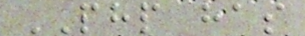PHP has
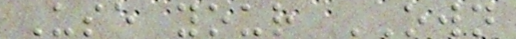Use your OWN
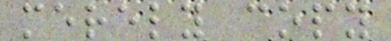merely copy
